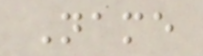Name
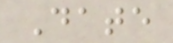Date
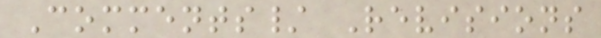Comments/ Revisions
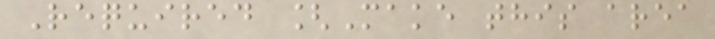Required [Make this area
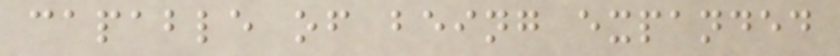capable of being expanded
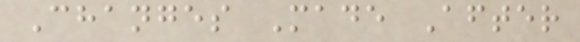Changes Made After
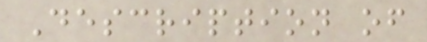Description of
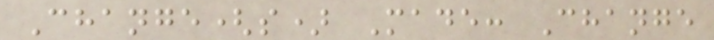Change(s) Made: Change
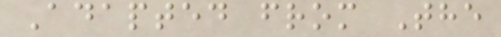Adapted from The
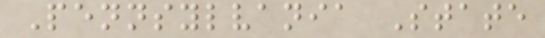Pennsylvania State
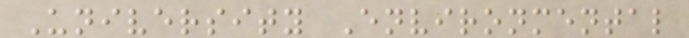University Environmental
